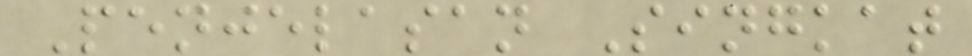Penjelasan Singkat
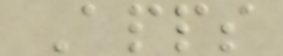Apps
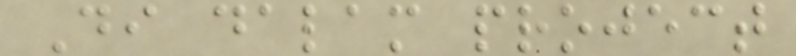Di dalam project
